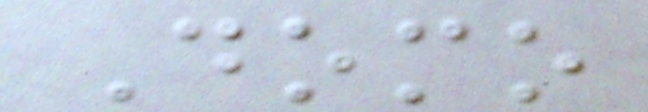Domo
